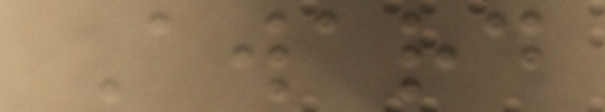Award
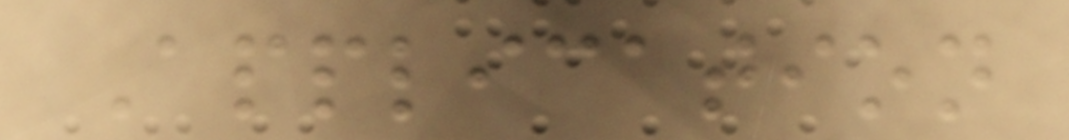Application
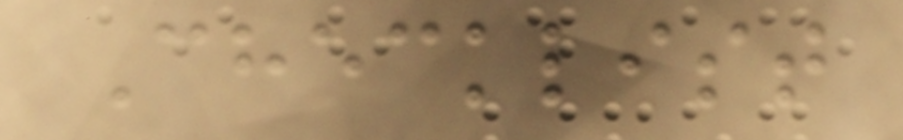Checklist
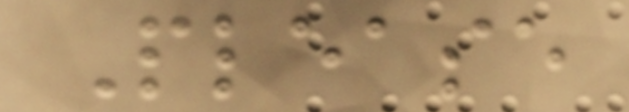Please
